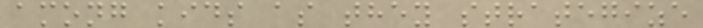among kids as they strategize
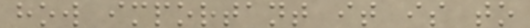how important it is to
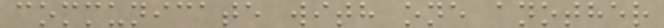communicate with one another
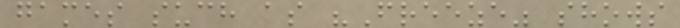games such as "Freeze" shows
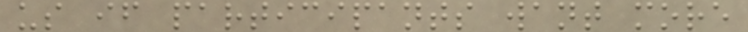us if participants want more
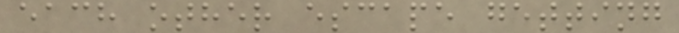each other escape getting
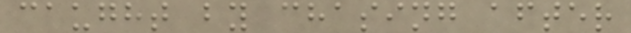caught by chasing after
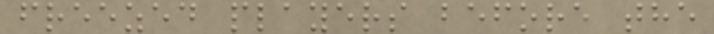freezed players before the
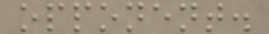opponent.
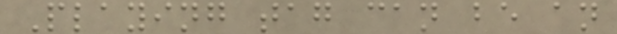Playing tag can be an
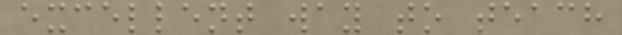excellent way to teach
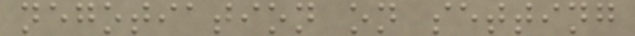negotiation on setting
